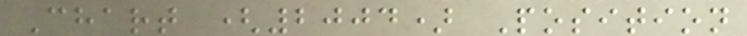Chart (2004) Position
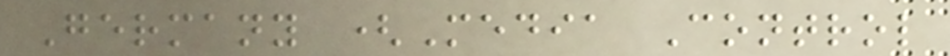Germany (Media Control
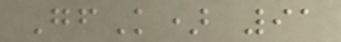GfK) 91
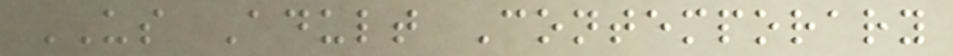US Adult Contemporary
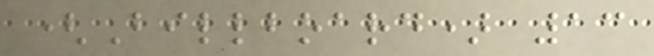(Billboard) 13
